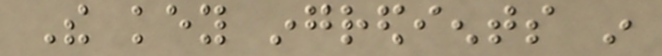The key ingredients in
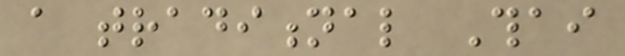a traditional Thai
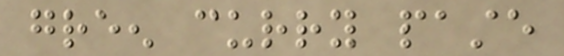green curry paste
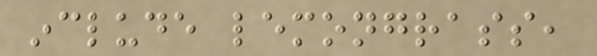include lemongrass,
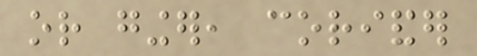or ginger, coriander
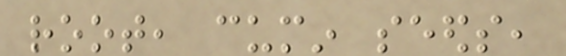root, cumin seeds,
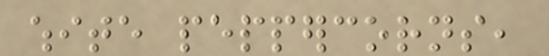white peppercorns,
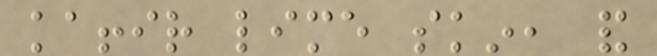kaffir lime skin, and
